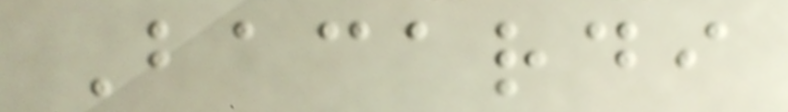Bacardi
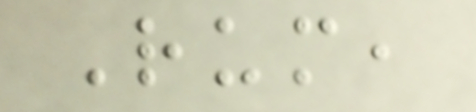Rum,
